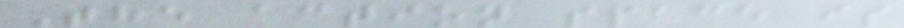The action space is
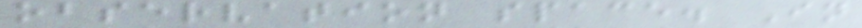observation space. In
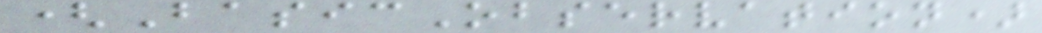(BasicObservation)
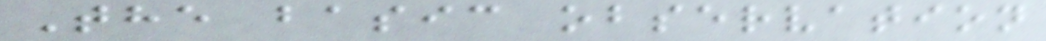The basic observation
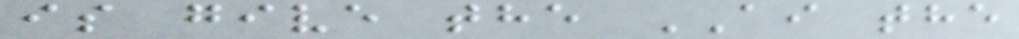is give the AI the
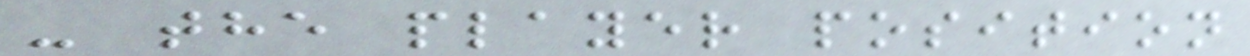- the player position
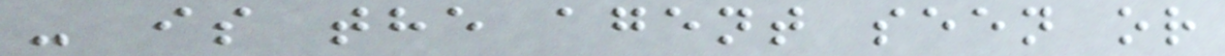- is the agent seen or
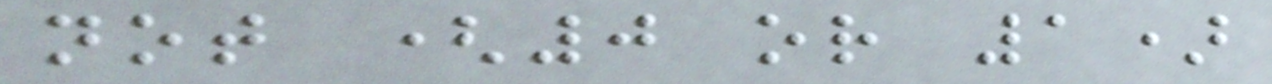not (0 or 1)
